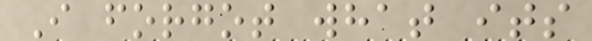I forgot what its
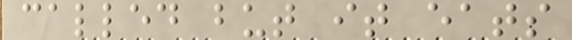called but it eats
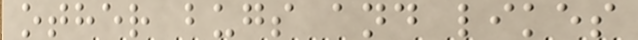other bugs and likes
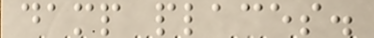damp places.
